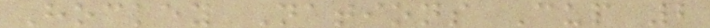Hockey Nations Cup 2
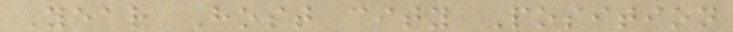Year Host city Position
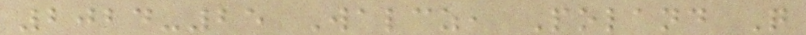2024-25 Walcz, Poland Q
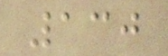130
